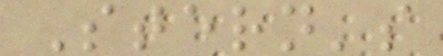Stern's
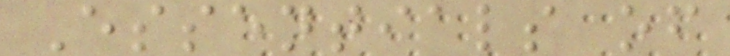Essentials of
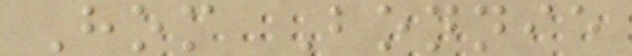Hom Bonnie
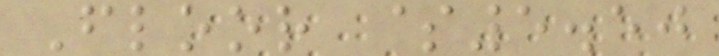Floor $5.50
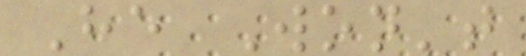He Won't
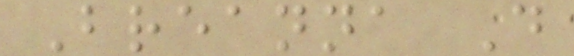Breanna D
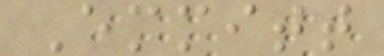Emmitt
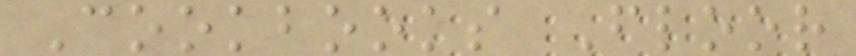Cookbooks Floor
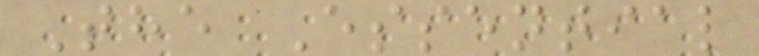The Essential
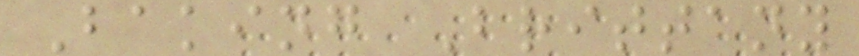Baking Brittany
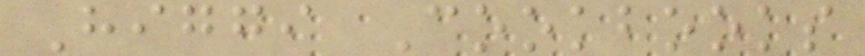Higgi Cookbooks
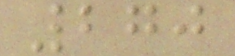270
